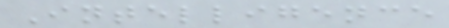Intelligence
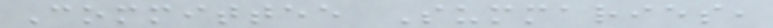Committee Summaries,
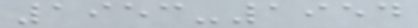1953-1954
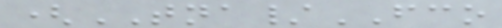(TNA/FCO
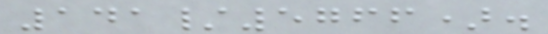141/5766).
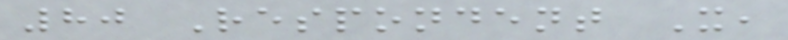80 Respondent X,
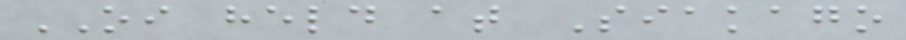OI held at Siakago
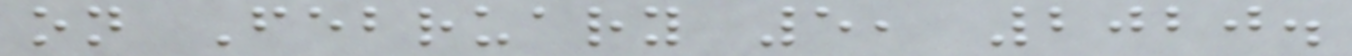on February 5, 2020.
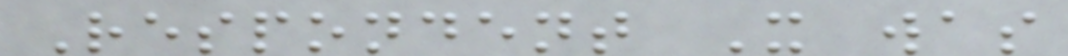Respondent X was
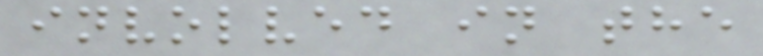involved in the
